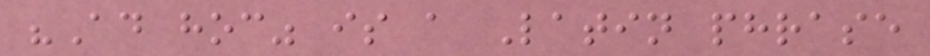"Ad hoc" is a Latin phrase
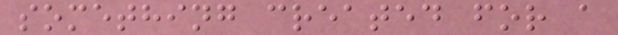something created for a
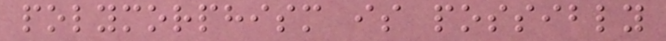polymorphism is possibly
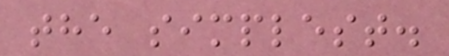the simplest.
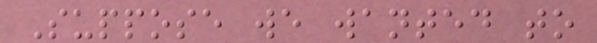Suppose we wanted to
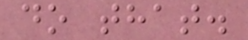do that.
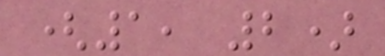(1, 2)
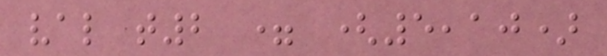val t2 = (5,10)
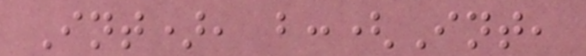Int), b:(Int,
